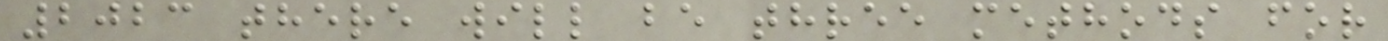2023 there will be three methods for
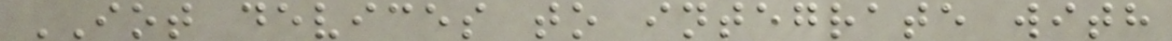IOT devices to integrate with
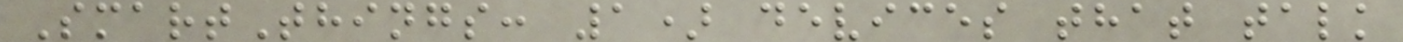SmartThings: 1) devices that talk
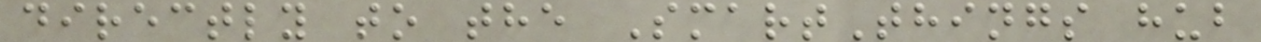directly to the SmartThings hub
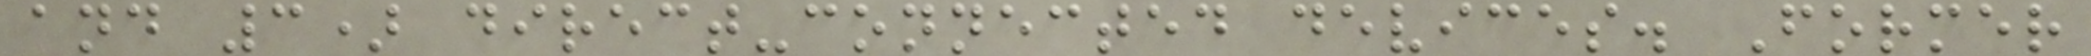and 3) direct-connected devices. Former
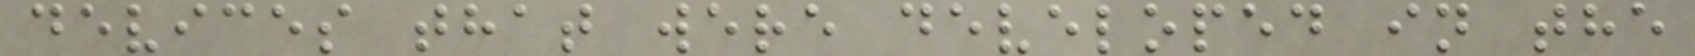devices that were developed in the
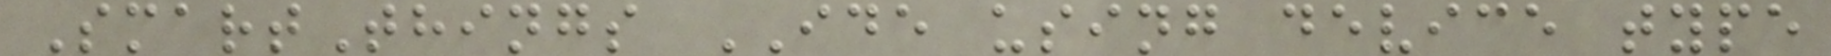SmartThings IDE using device type
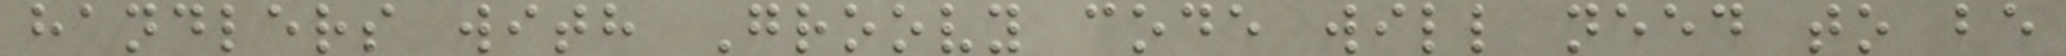handlers with Groovy code will need to be
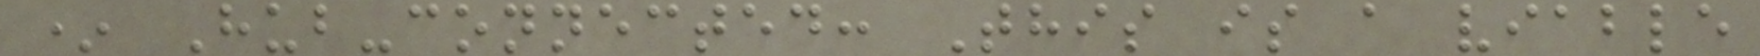* Hub-connected: This is a viable
